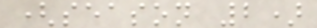(season 2)
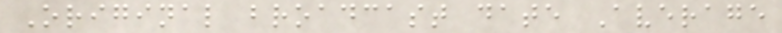Original broadcast date Average
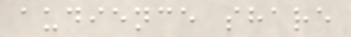audience share
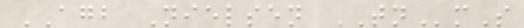AGB Nielsen TNmS
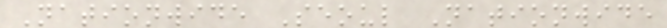Nationwide Seoul Nationwide
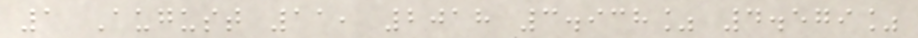1 August 11, 2018 3.938% 4.579%
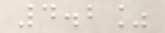4.2%
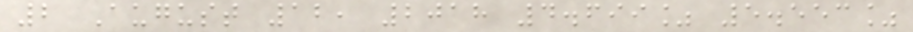2 August 12, 2018 4.699% 5.553%
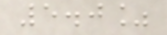5.0%
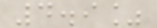4.9%
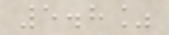5.8%
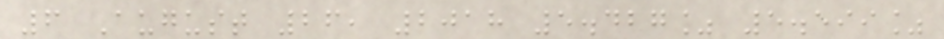6 August 26, 2018 5.427% 5.599%
